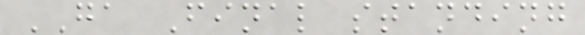GA Final standing
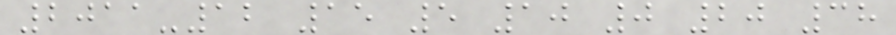2011-12 15 5 10 0 20 38
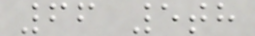66 5th
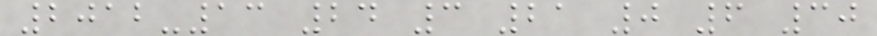2012-13 24 3 21 0 6 30
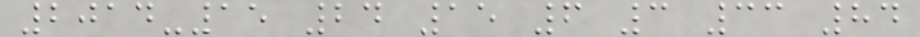2014-15 24 15 6 3 33 84
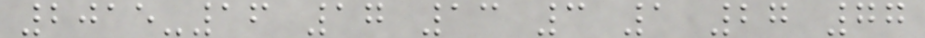2015-16 17 13 3 1 27 77
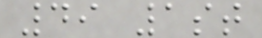49 1st
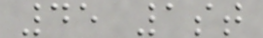45 1st
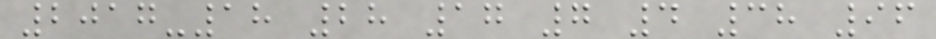2017-18 28 17 7 4 38 96
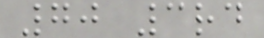70 3rd
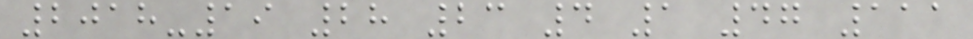2018-19 28 23 4 1 47 111
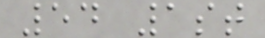54 1st
